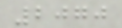2070
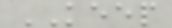KEEP
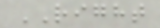RIGHT
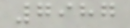7987
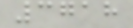3718
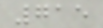715
